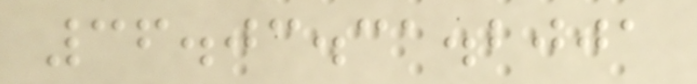36.03.31.2001
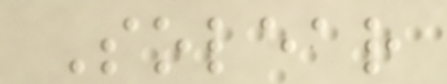Solear
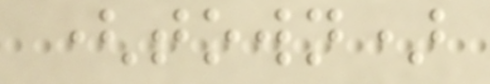(town)
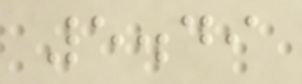5.49
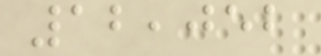12,052
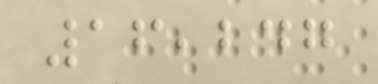16,247
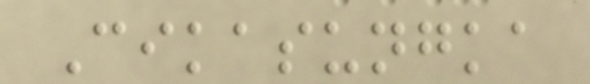Cikasungka
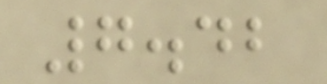7.42
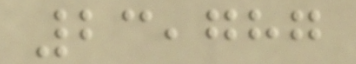23,787
